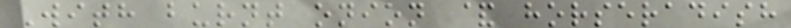With burnt onion & horseradish
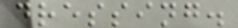dressing.
